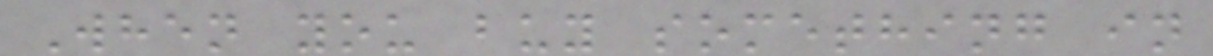When you buy something in
